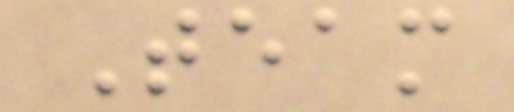Team
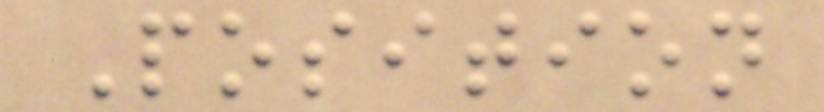Position
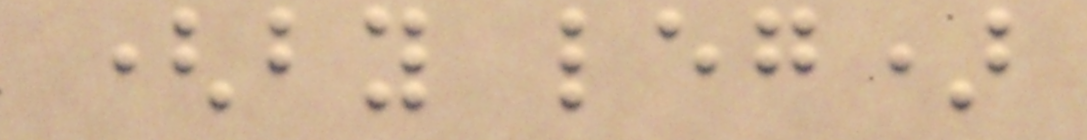(by leg)
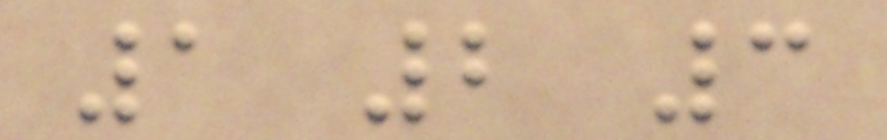1 2 3
